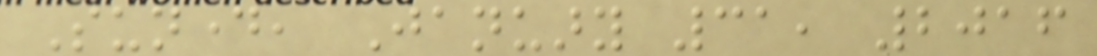Sunday, January 31, 2016
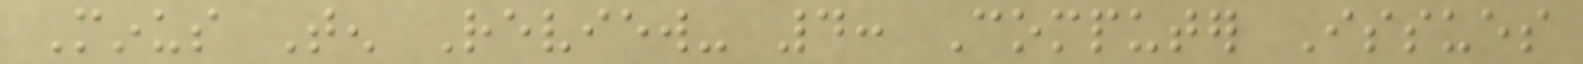Minus Ten Review- 4: Computer Issues
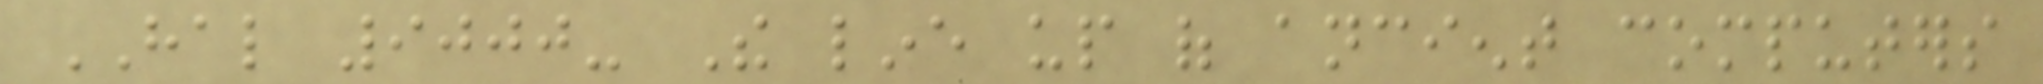HAL 9000- The line up of ancient computers
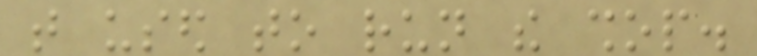that used to run the shop.
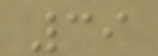39
